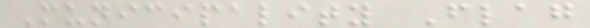Municipality Flag
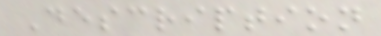Description
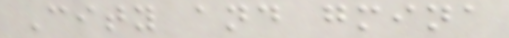City and gmina
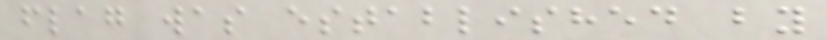flag was established by
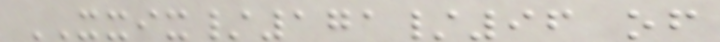XXIX/171/96 of
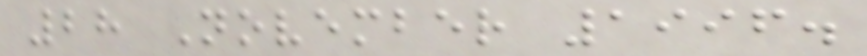28 November 1996.
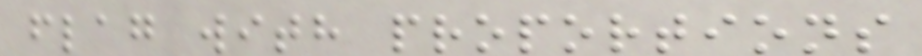flag with proportions
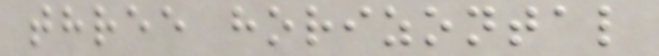three horizontal
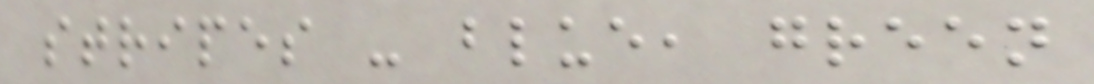stripes - blue, green
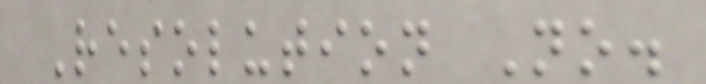Resolution No.
